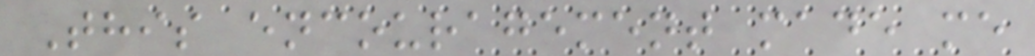This encouragement made me
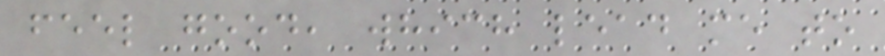feel good, which lead me to
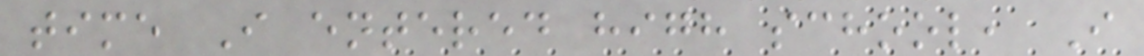time I entered high school, I
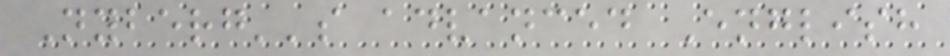Nyberg''s advanced English
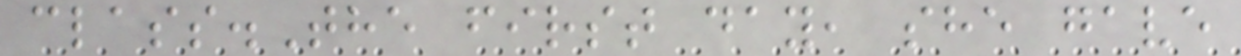class.The first day, she gave
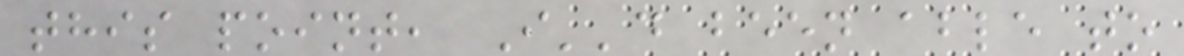this point, I''d been able to
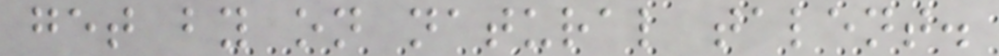get by on natural talent.
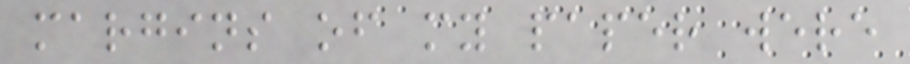margins of my paper were
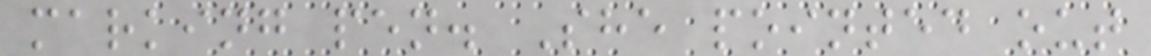marking pen. She pointed out
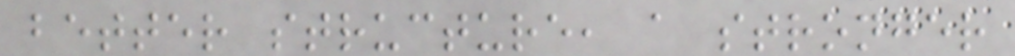better structure, a stronger
